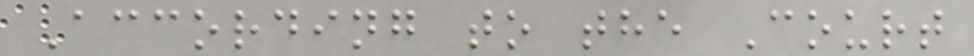According to the Court
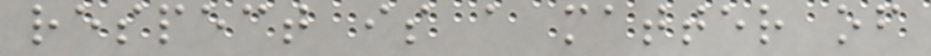respect is a matter of
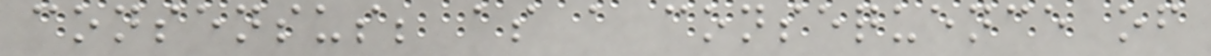consensus; as a consequence of
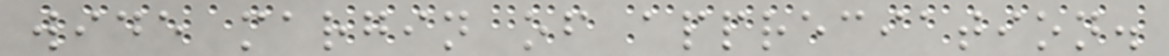wide margin of appreciation.
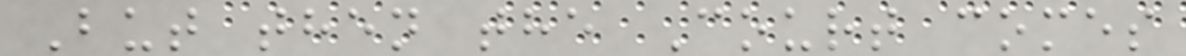But then the Court comes
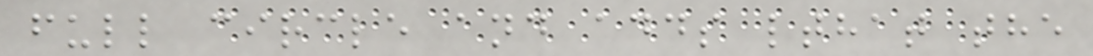full circle and adds lthat the
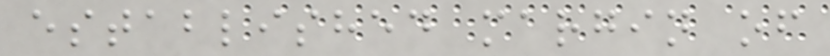established margin of
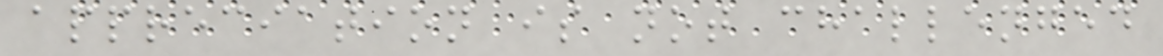appreciation is not challenged
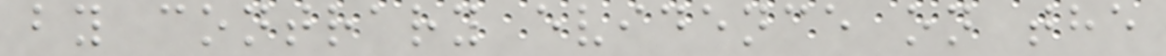by contrary evidence on the
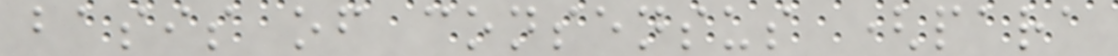basis of consensus (para
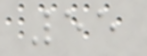55
